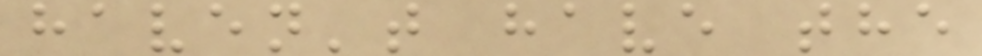haven't have the
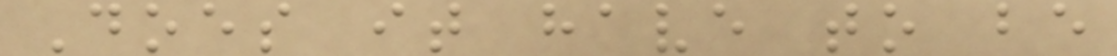Does it have to be
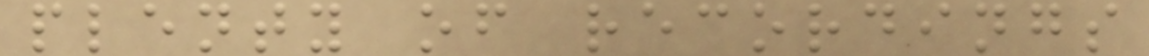plenty of recordings
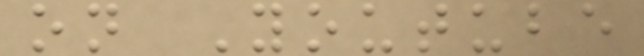on Youtube
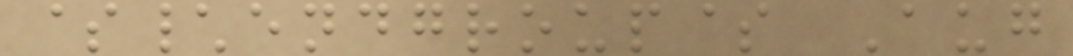$\endgroup$ Aug
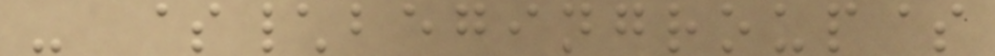- $\begingroup$
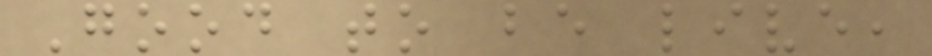Good to be live,
